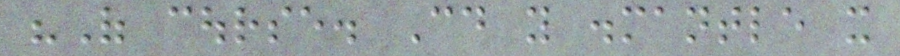"Of course. Could you dismantle it
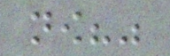now?"
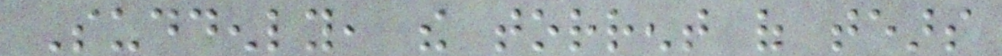Suddenly, the torrent of tears
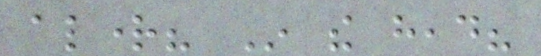alright? In the head?
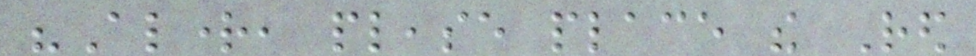"Alright, please place the Red
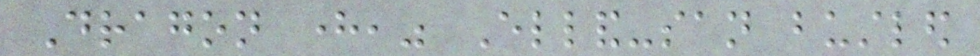Dragon here," Elland-san bustled
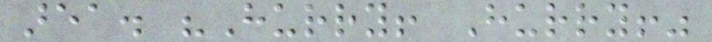area. "Hurry! Hurry!"
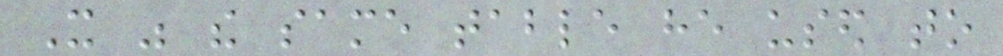It was the same table he used to
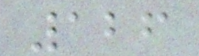126
